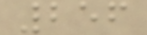256
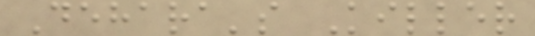Dehara's Killer
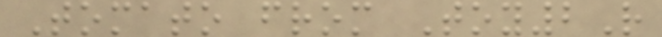Tomato from Toy2R
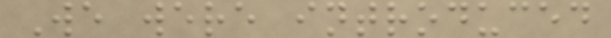We were introduced
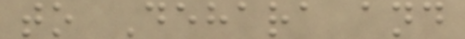to Dehara and
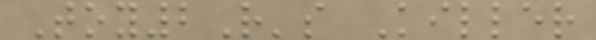Toy2R's Killer
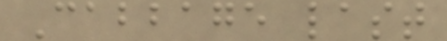Cabbage last
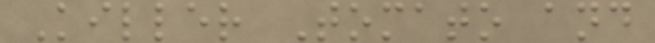Killer Tomato and
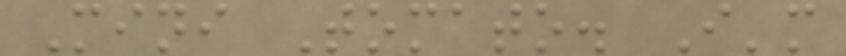Mini Tomato. I'm
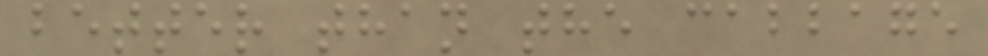better than the cabbage
